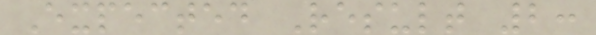Expected Result 2:
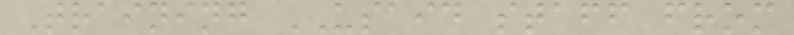Training USAID staff from
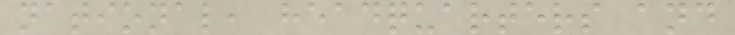national, headquarters and
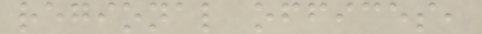regional offices,
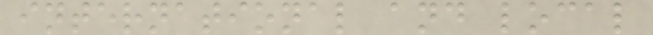international and local
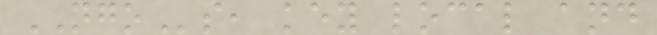NGOs, key local and
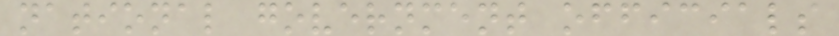national government officials
